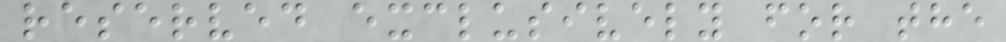reserved exclusively for the
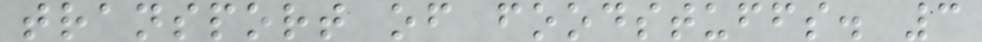transport of foodstuffs. 3
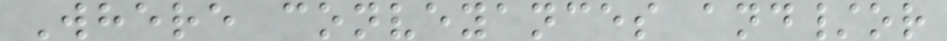Where conveyances and/or
